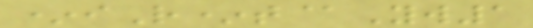*iR*t@Yw1
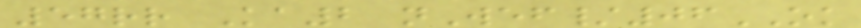57rr Ka2 nWef/06OK
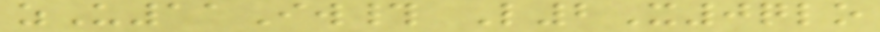zU11Iw# L2X0qlo
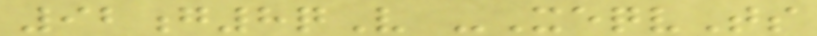92g8qV -XeqvTs
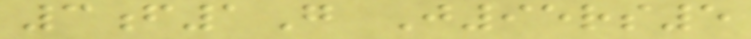3f1G J95rs5
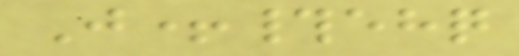J+#ehq
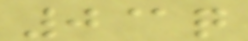0@q
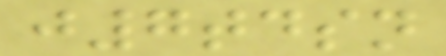j7tdsn
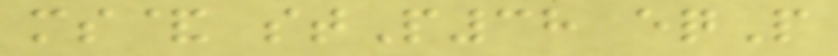ms& stP38 eqP
